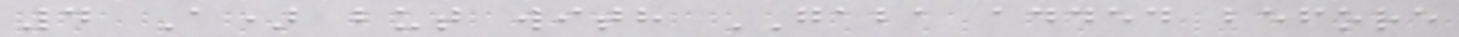4 A) but with GABA added before
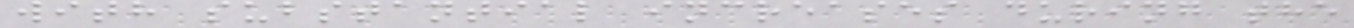with substantial increases during the
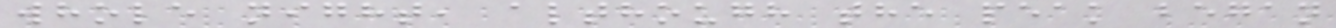whole night, although the peak began
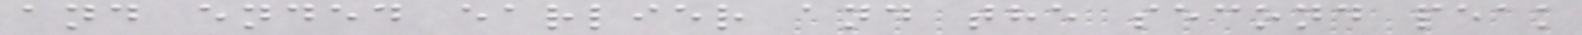and ended earlier and the second peak
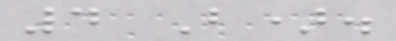4 B).
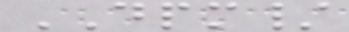DPM/
